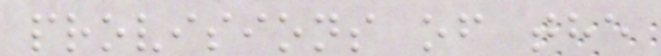provisions of the
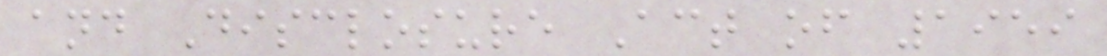and Disclosure Act of 1959
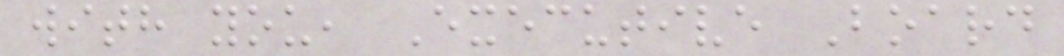with you, Executive Board
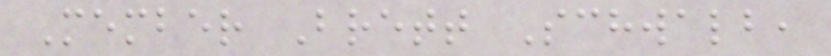Member Brett Schwalb,
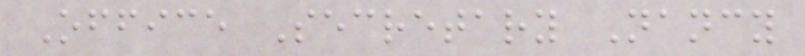Office Secretary Nancy
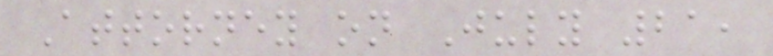Attorney on July 21,
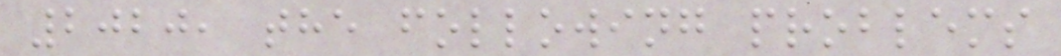2020, the following problems
